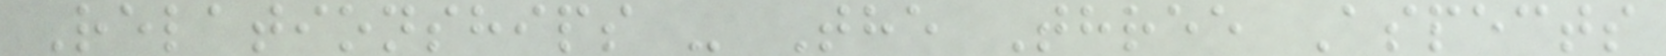Relationships - The Three Aspects
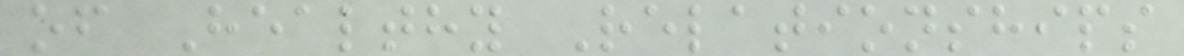of Healthy Relationships
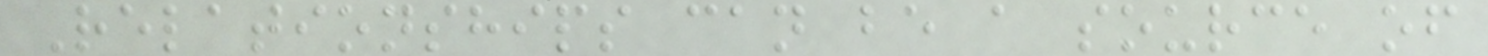Relationships can be a source of
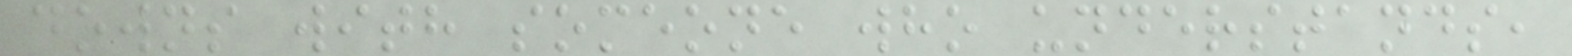downs with someone who understands,
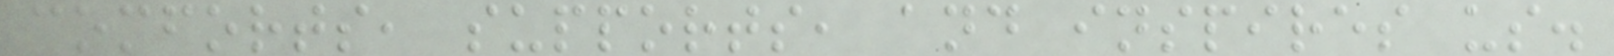comforts, supports, and inspires us.
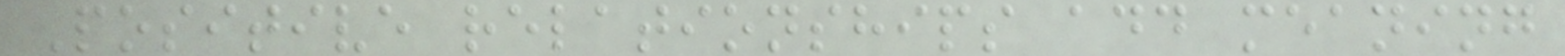Positive relationships add meaning
